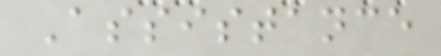Assistance
